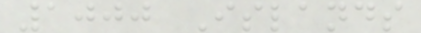1000 Islands
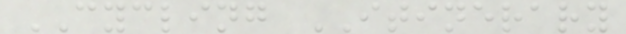CYCLING ITINERARY
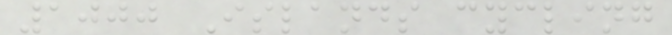1000 Islands cycling
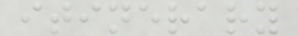itinerary
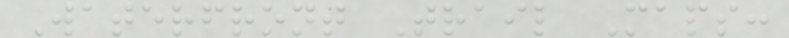Waterfront Trail Maps:
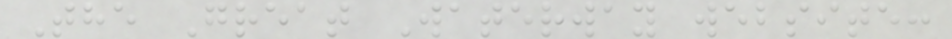The Great Waterway website:
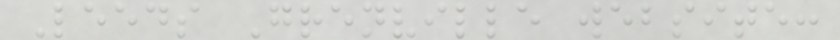Leeds Grenville website:
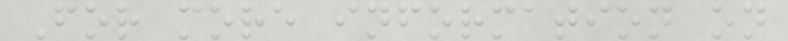For more information on
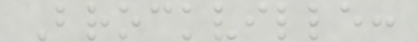Brockville:
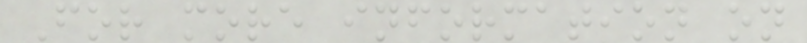For more information on
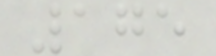175
